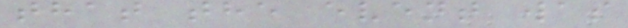that the event was
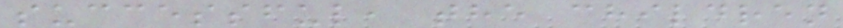successful, the children
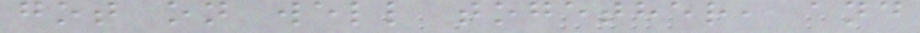got on well together, and
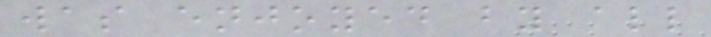was enjoyed by all
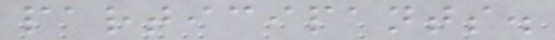participants.
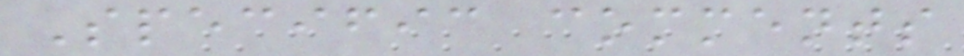Specific comments
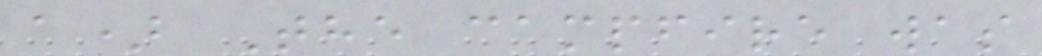a) The campfire was
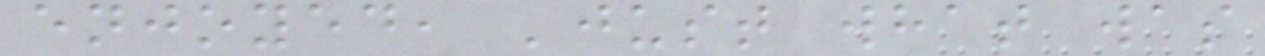enjoyed, 'just what was
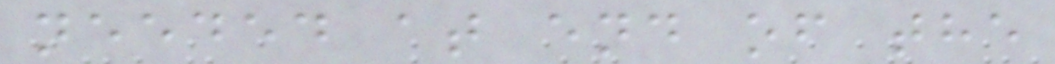needed at end of the
